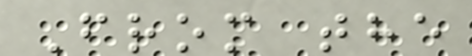From the
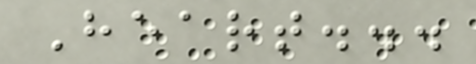Heart...
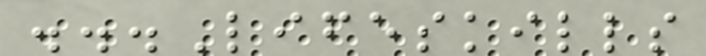...Lifeskills
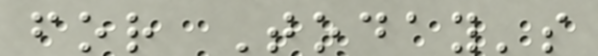for Today's
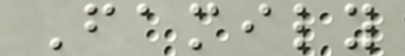Family
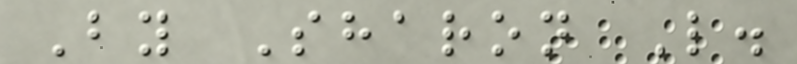By Sharon L.
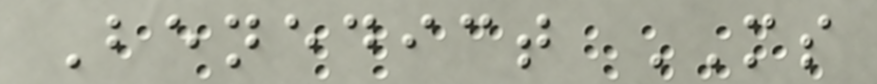Benedict MS
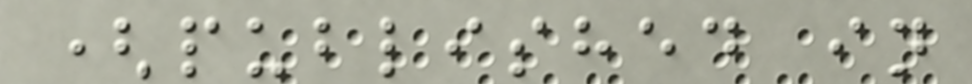(published in
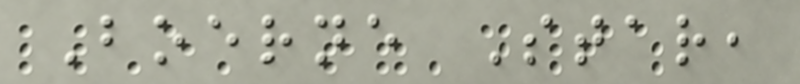Boerne Star,
